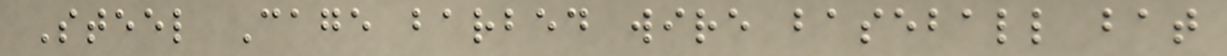Steel Cage barbed wire baseball bat
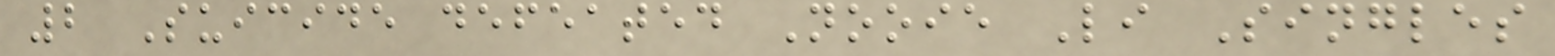2 Suicide defeated Nooie Li Singles
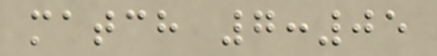match 7:05
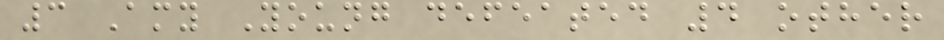3 Amy Young defeated 4 other
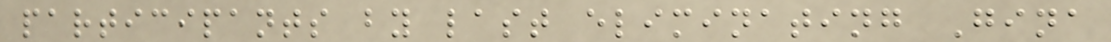participants by last eliminating Gina
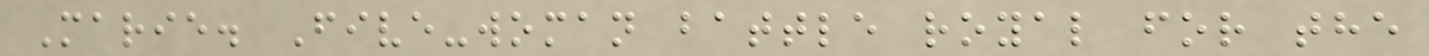Marie. Five-woman battle royal for the
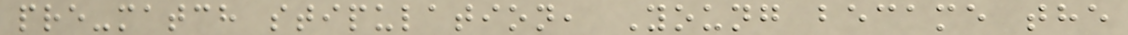pre-match stipulation, Young became the
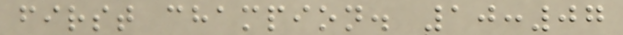first champion. 10:07
